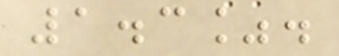1.3%.
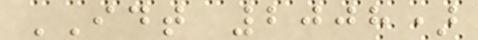IDT 2008)
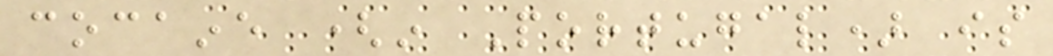cocaine (in Portugal) is
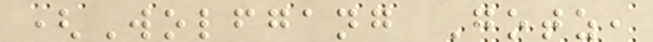(Wolfgang Gotz,
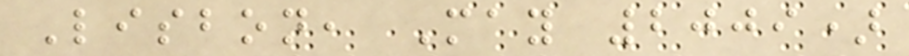Lisbon, May 2009)
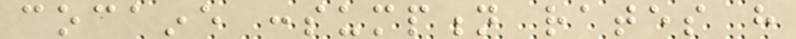cocaine consumption rates have
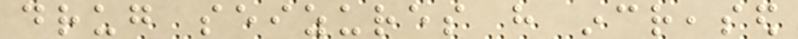drug seizures have increased
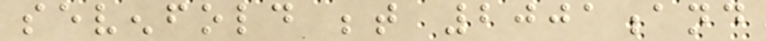sevenfold between 2001and
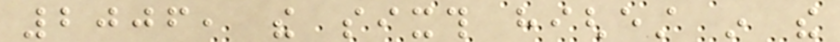2006, the sixth highest in the
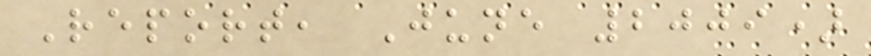Report, June 2009)
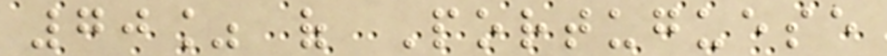70% of Portuguese
